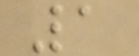1
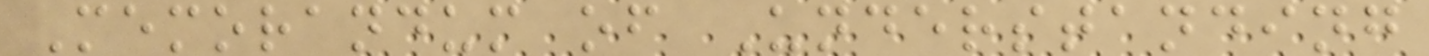Memorandum of Understanding
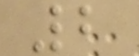2
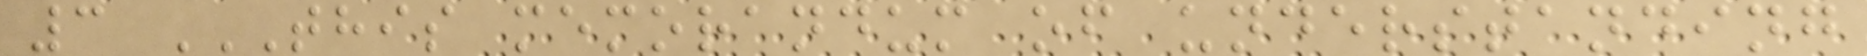3 THIS MEMORANDUM OF UNDERSTANDING
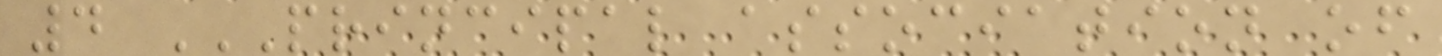4 PRINCIPAL ASSOCIATION OF
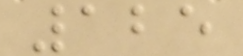125
